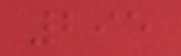295
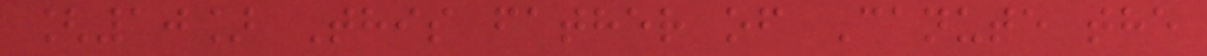[10] This father of Canute the
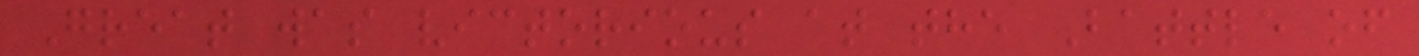Great was victorious at the Battle of
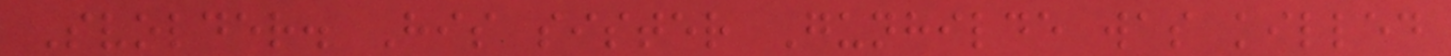Svolder. His sister Gunhilde was killed
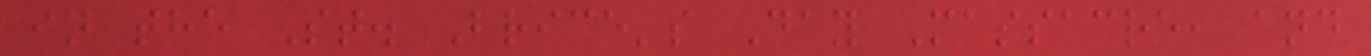in the St. Brice's Day Massacre, and
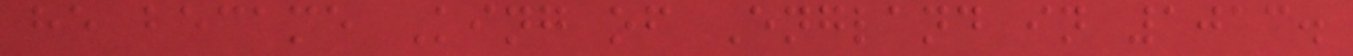he became King of England in 1013.
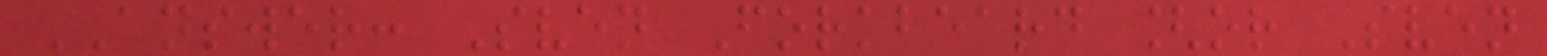ANSWER: Sven Forkbeard [or Sven
